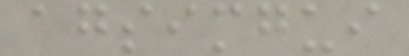agsimgui
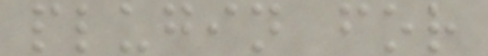plugin for
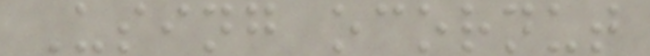Using ocornut
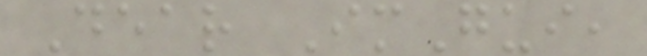Dear ImGui,
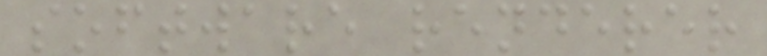software renderer
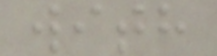with
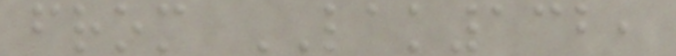from LAK132,
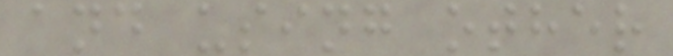and using other
